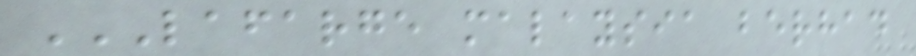LAFARGE MALAYSIA BERHAD
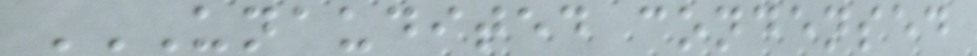UNAUDITED CONDENSED
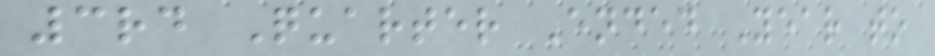3rd Quarter Ended Year to
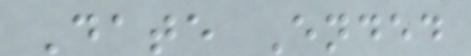Date Ended
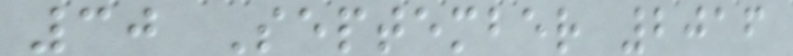30 September 2016
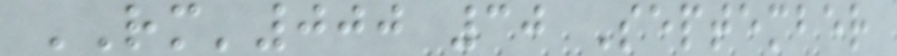RM'000 30 September
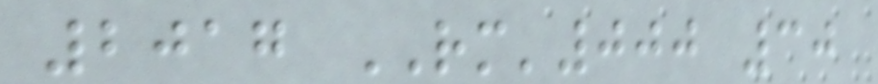2017 RM'000 30
